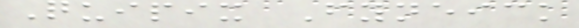Quipix Fyneick
